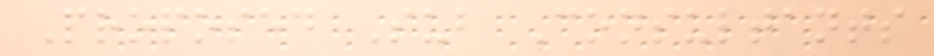Proposed Sub Consultants
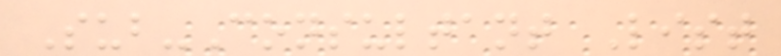Sub-Consultant List
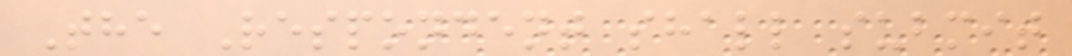The Respondent shall submit
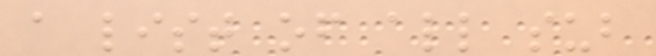a list of all sub
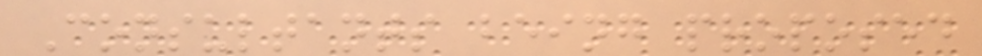Consultants being proposed
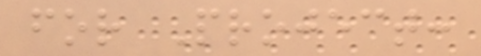for Project:
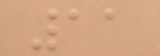11
